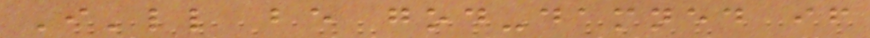I'll be god-damned if
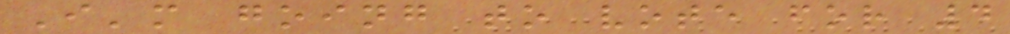I'm going to vote for 4
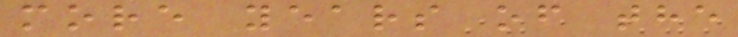more years of the
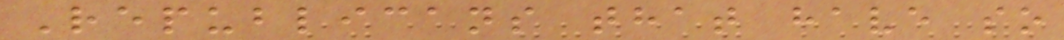Republicans that have so
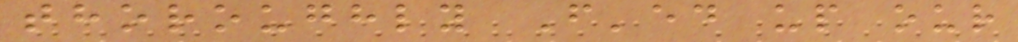thoroughly F'ed up our
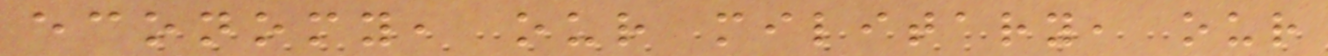economy, our military, our
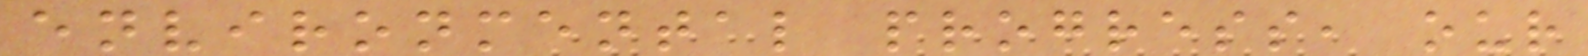environmental progress, our
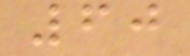60
